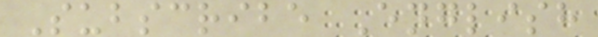Subscribe English
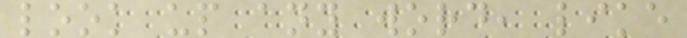look up any word, like
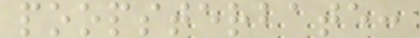poopsterbate:
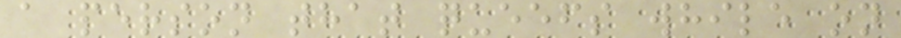a person that queefs while on
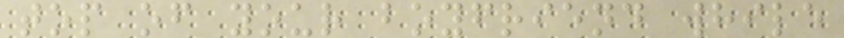top of your boyfriend while
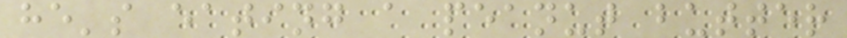he's eating a peanut butter
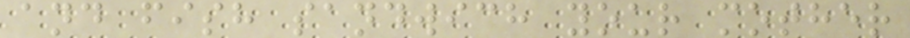and fish sandwich your mother
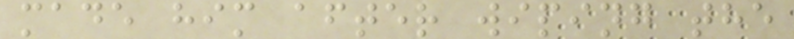made him after wiping the
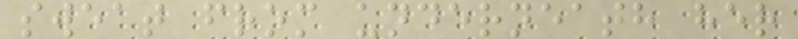sweat from underneath her
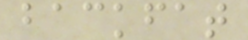backfat
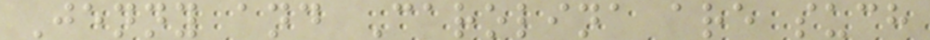Jenny and Carolina are such
